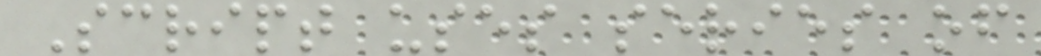Script uses series of
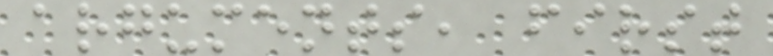arguments, first
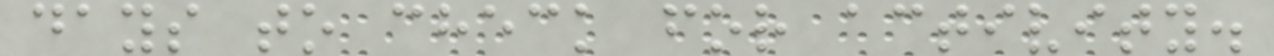days to check for activity.
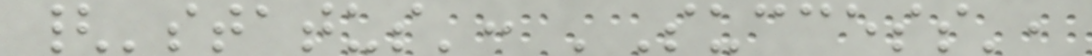{'status': 'Success',
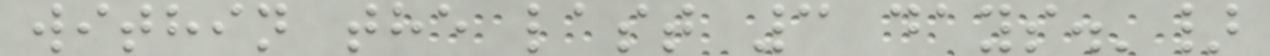within the last 3 days.'}
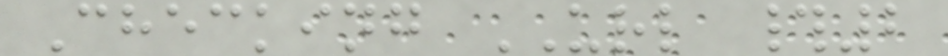Checking URL #2
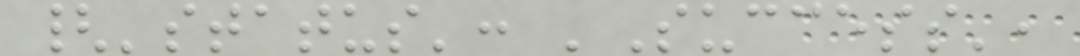{'status': 'Success',
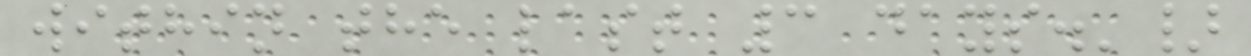within the last 3 days.'}
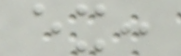ex:
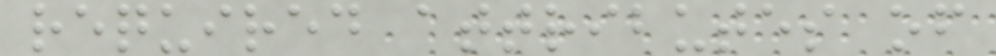required attributes of
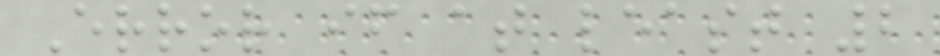Error if at least 2
